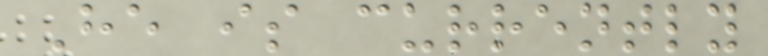He is currently
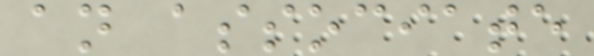an associate
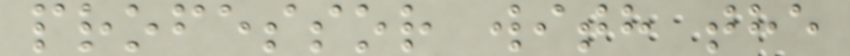professor with the
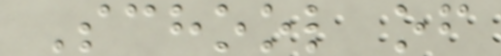School of
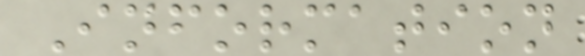Information
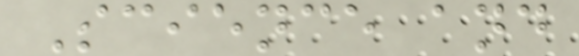Science and
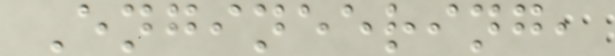Engineering,
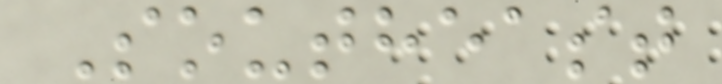Southeast
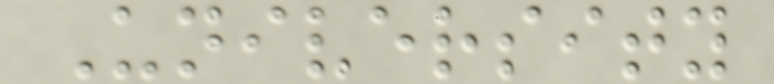University
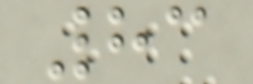83
